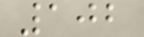102
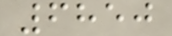6850
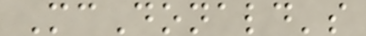McDonald's
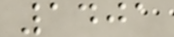1401
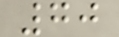70
